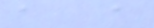a a
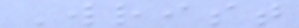Wrist
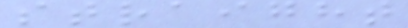straight
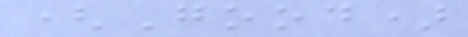(Good)
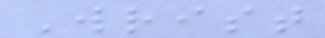Wrist
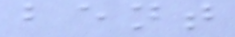bent
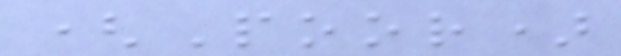(Poor)
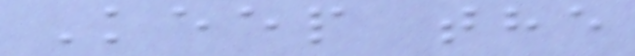Keep the
